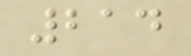214
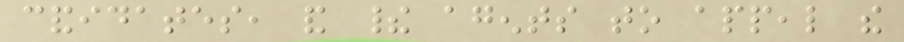candidates, and their agents to appeal the
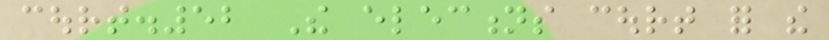court.52 The elections court for the
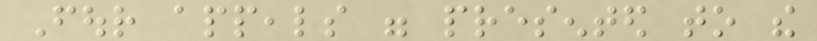Four appeals were presented to the
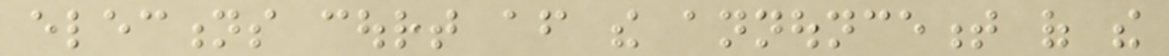elections court after the announcement of the
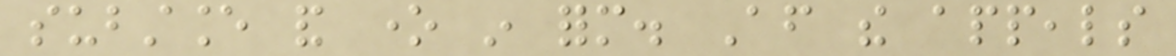substance and one in form. After the appeals
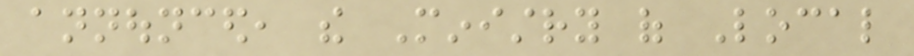announced, the Ministry of Local
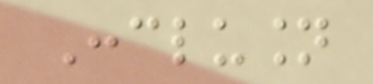Conclusion
